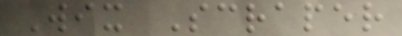Wix Scraper
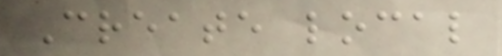Create local
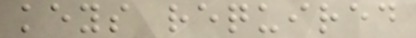keys required
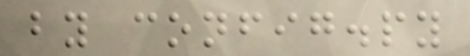by config.py
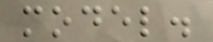model.
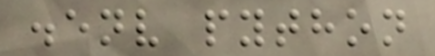.env python
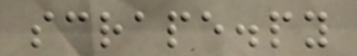scrape.py
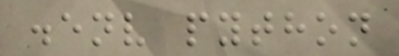.env python
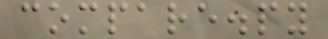compare.py
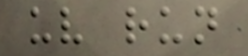uv run
